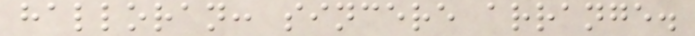halloran: sincere arrange.
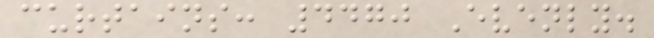curtains: 4470 Evenly.
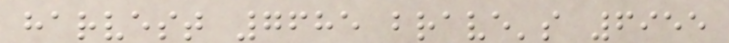harvest 7685 brave's 6955
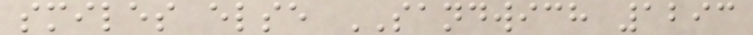smiles else SANDWICH 1293
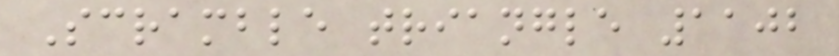Scramble triangle 1102
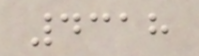4318
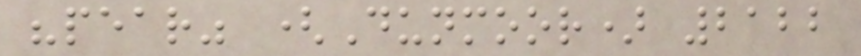"pear" (Dunmoor) 2122
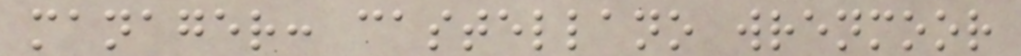manager: castellano wrenmoor
